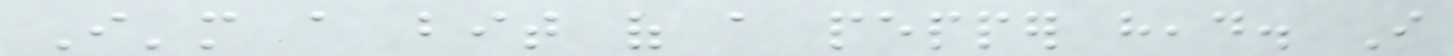I'm a bit of a pepper head. I
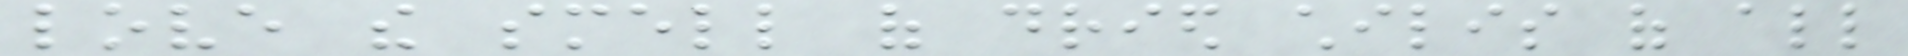love the smell of dried chilis of all
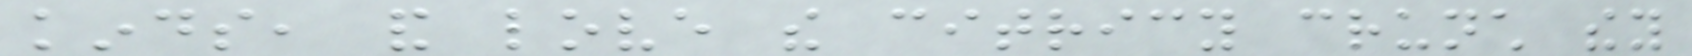kinds, and love the citricy crunch they
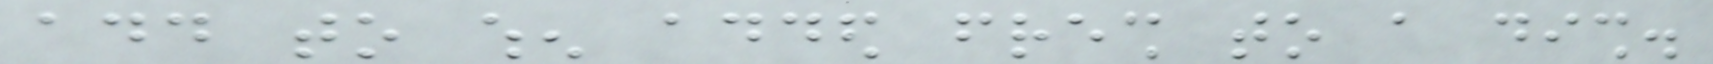add to when added fresh to a dish.
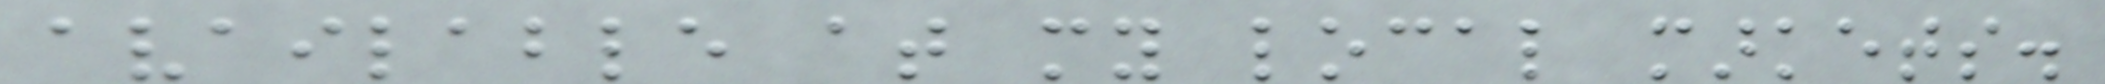available at my local markets.
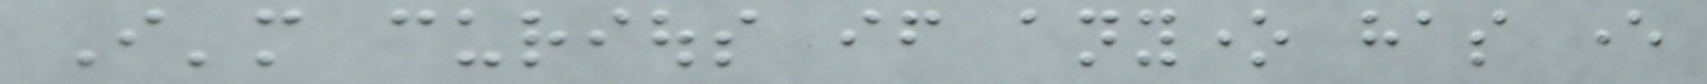I'm curious if anyone has ever
